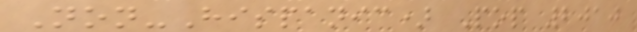Non-Hispanic) Pop 2010
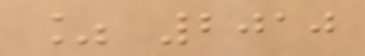% 2010
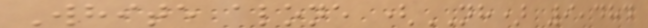White alone (NH) 9,484
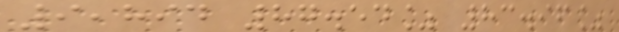9,894 87.54% 83.96%
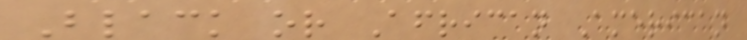Black or African American
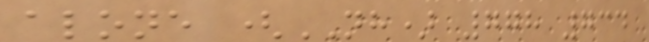alone (NH) 778 734
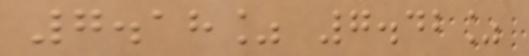7.18% 7.42%
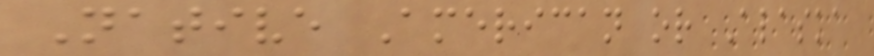Native American or Alaska
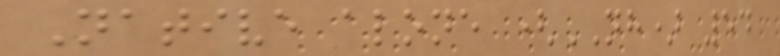Native alone (NH) 54
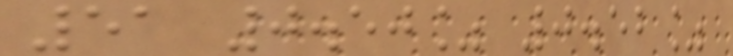51 0.50% 0.52%
